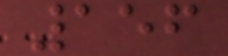156
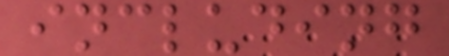including
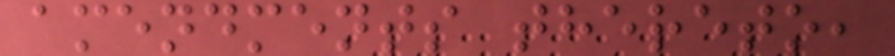amendments thereto,
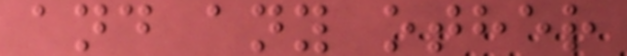and any other
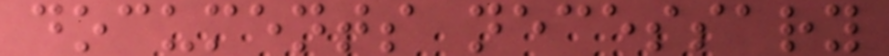documents necessary
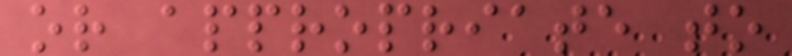or appropriate to
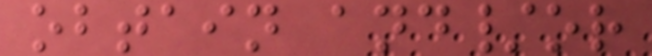obtain and/or
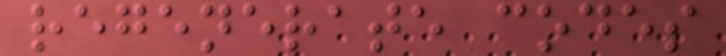regenerate codes
